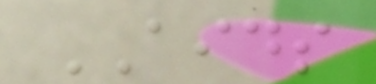AIDS
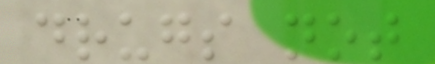drugs not
